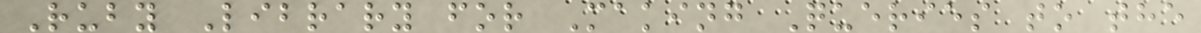Ruby Library for Making Queries to the
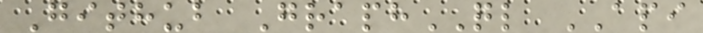Github GraphQL API
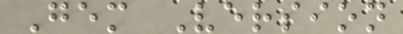Gem Version
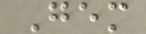Gem
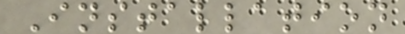Installation
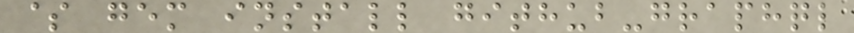$ gem install github-graphql
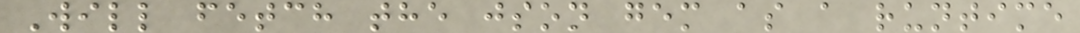Will fetch the json gem as a runtime
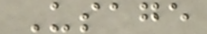Usage
